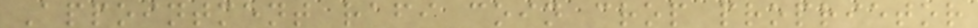Appointment rafi coin crop proprietor
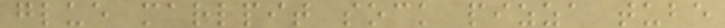glue marlpit sock pizza tube
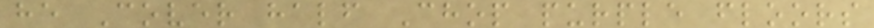he Cover half Chop purple floors
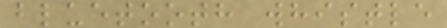bluetooth whistle
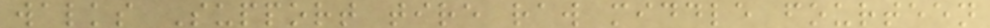walks Support tire raw middle fourteen
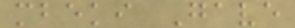mbeki Gave
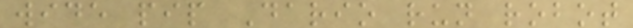wide pip Dario run robot
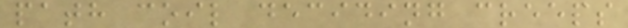path coil deciding creeps
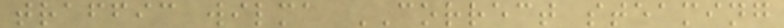traffic wilma CORRECT steaming
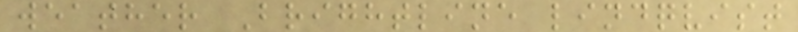weather Brightline lindqvist
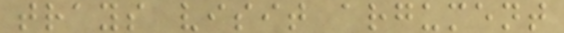trays visit argument
